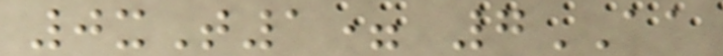0xT1= 7AA
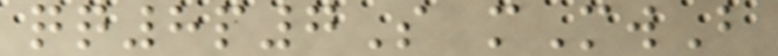qq8p7S mMwB
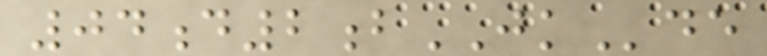04d2bJKde
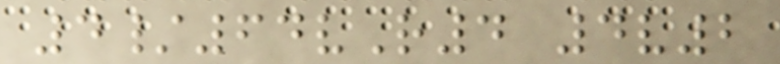4/64vR4 4v2
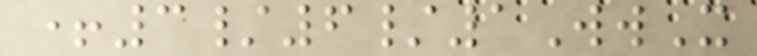+3/6/1WwX
